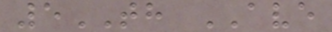5TH AVE
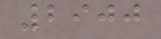2900
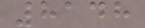8148
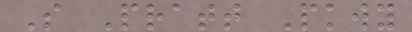S Pratt Pkwy
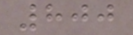800
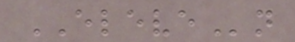ELEVEn
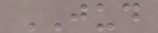JUD
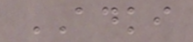ADKI
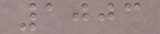1003
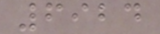6924
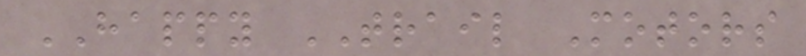HAPPY TRAIL Motors
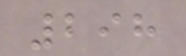298
